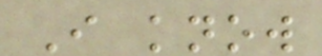I know
